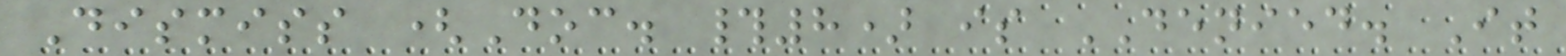Dismiss (Doc. #8) is DENIED. It
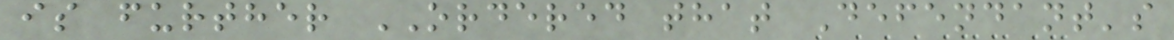is further ORDERED that Defendant's
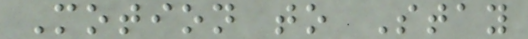Motion to Stay
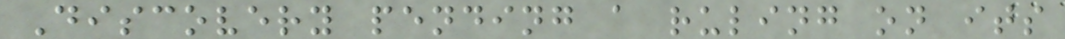Discovery pending a ruling on its
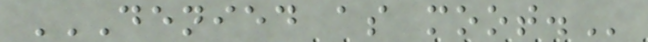DENIED AS MOOT.
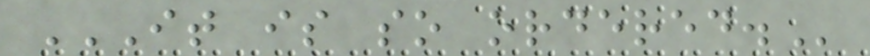IT IS SO ORDERED.
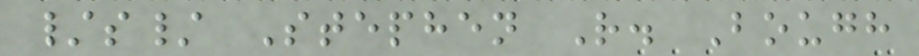/s/ Stephen R. Bough
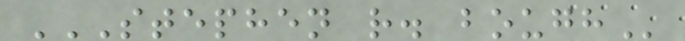STEPHEN R. BOUGH
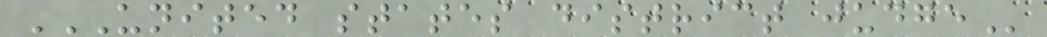UNITED STATES DISTRICT JUDGE
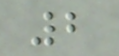2
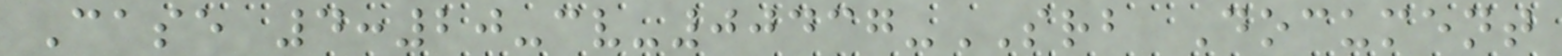Case 4:20-cv-00437-SRB Document
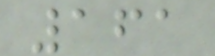161
